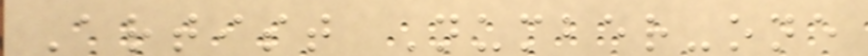Artist Number-one
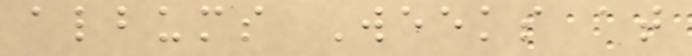albums Weeks at
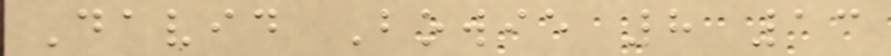David Bowie 8 13
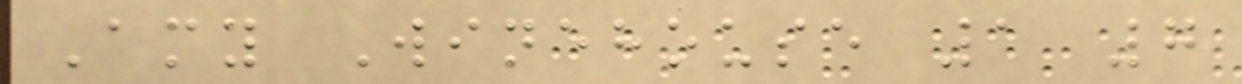Amy Winehouse 1 7
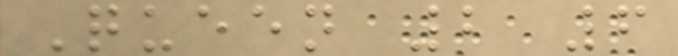Queen 2 6
